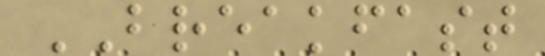BREAKFAST
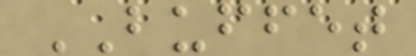BUFFET
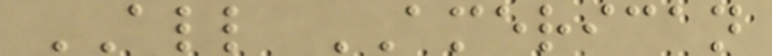ALL AMERICAN
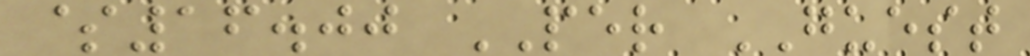$16.00 PER GUEST
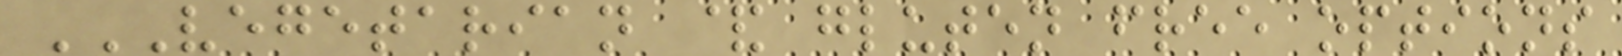VEGETARIAN & GLUTEN FREE OPTIONS
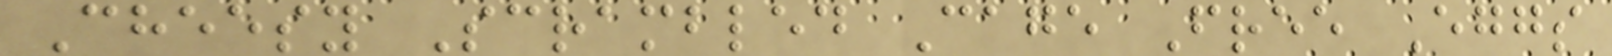Cheesy Scrambled Cage Free Eggs
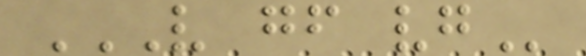V GF VG
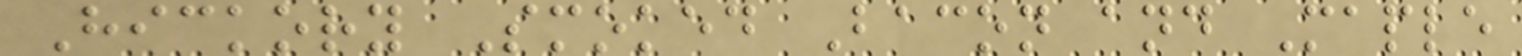Hickory Smoked Bacon and Maple
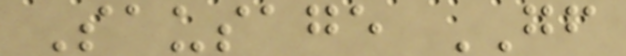Sausage GF
